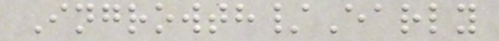Ingrowth/Early
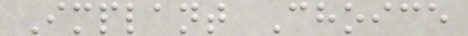Implant Choice
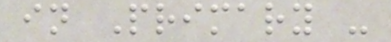in Primary -
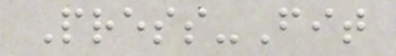Press-Fit
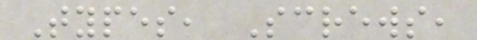Types, Screws,
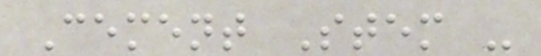Cement Stem -
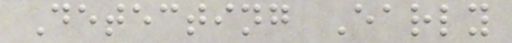Detecting Early
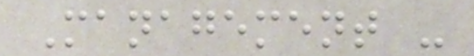Management -
